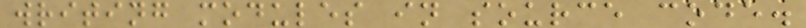writing modules in source code.
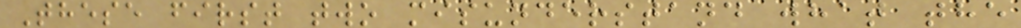These first two misunderstand what the
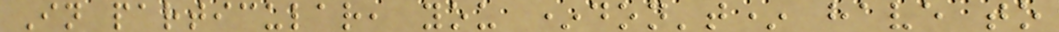In particular, you *don't* have to
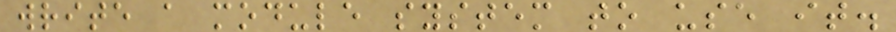write a module system to use it.
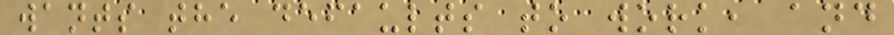wants the defaults to work, and
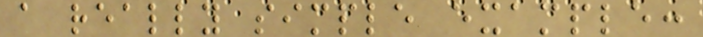a really simple example:
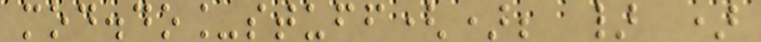mod.do_stuff(); } )
